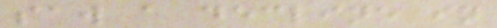saw a decline in
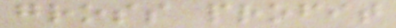gross profit
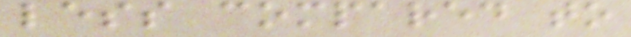less compared to
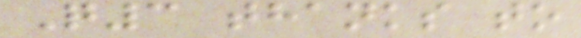Q3 thanks to
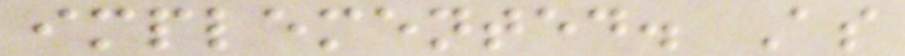implemented. As
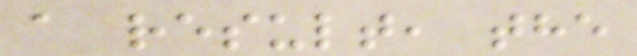a result, the
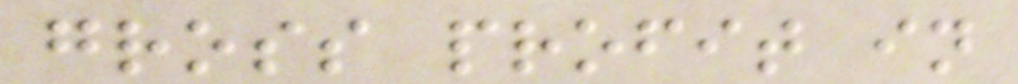gross profit in
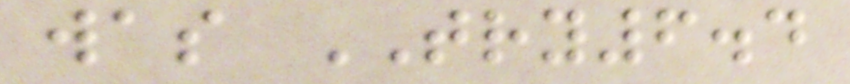was TRY6.4
